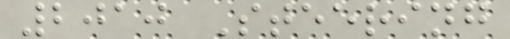2010 Steering
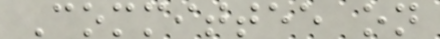Committee on
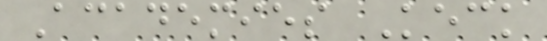Academies Keck
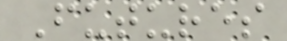Futures
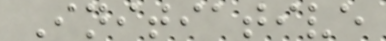Initiative
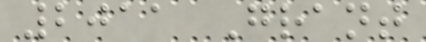2011 Grant
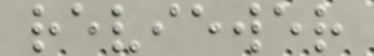reviewer
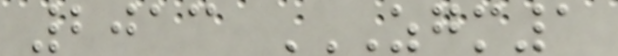2013 ZGM1
